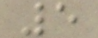5
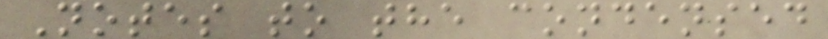Notes to the condensed
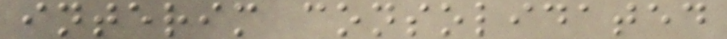interim consolidated
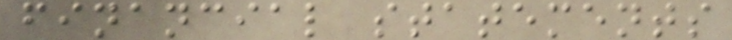financial statements
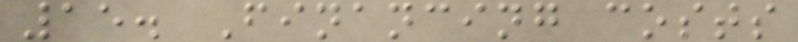15. Financing costs
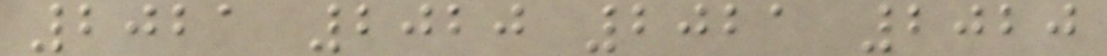2021 2020 2021 2020
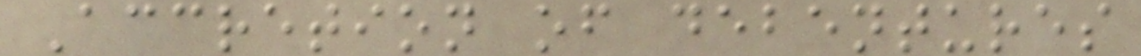Accretion of debentures
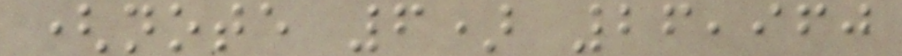(note 6) 26,960
